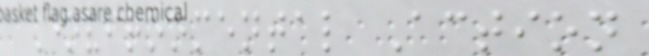Environmental Action
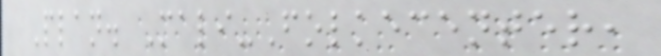Plan. Mali-Folkecenter,
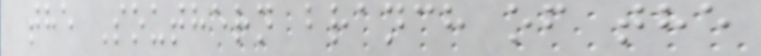the Southern branch of the
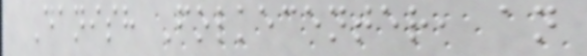Danish Folkecenter, an
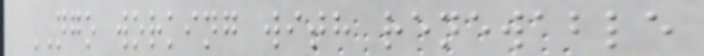NGO working with renewable
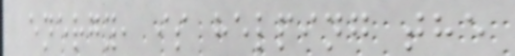energy, is helping the
